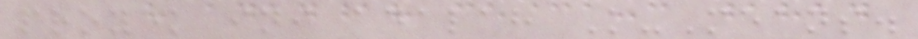proyek ini adalah K-Means.
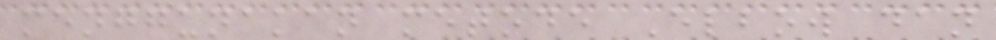menggunakan metode Elbow dan
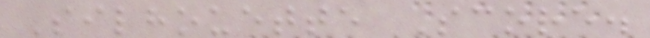Silhouette Score.
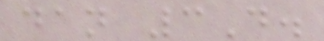dan 3D.
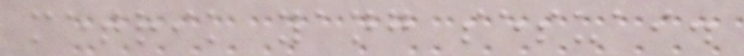metrik yang sesuai.
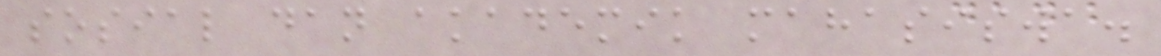sosial dan akademik mahasiswa.
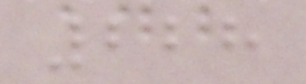228
